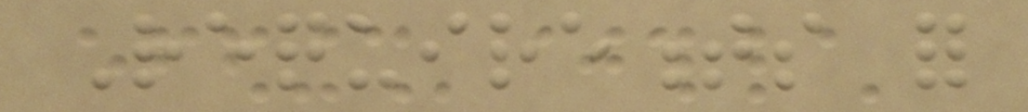Requirements for
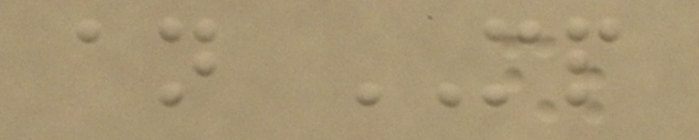an MP
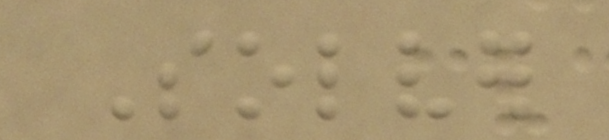Solver
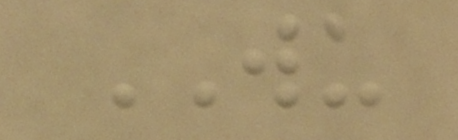WU
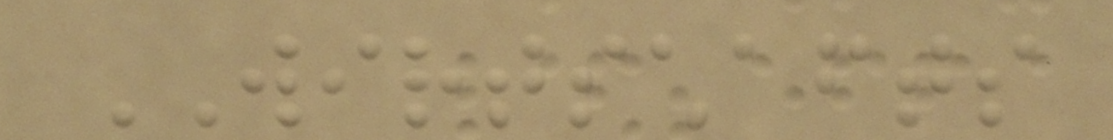WIRTSCHAFTS
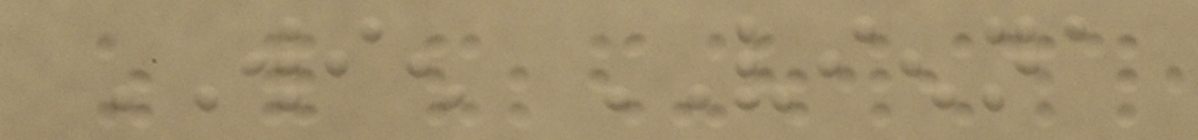WIEN VIENNA
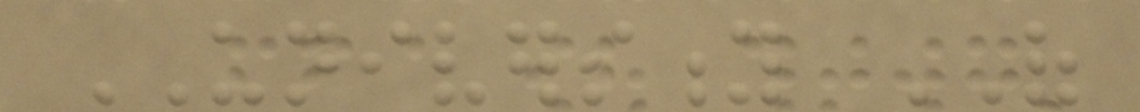UNIVERSITY OF
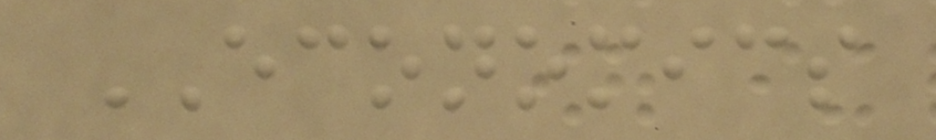ECONOMICS
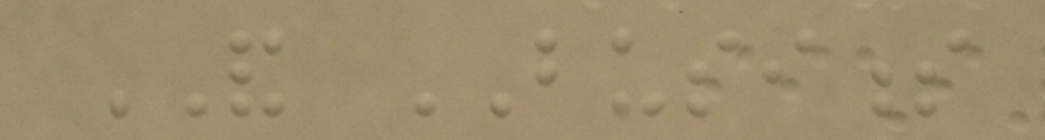AND BUSINESS
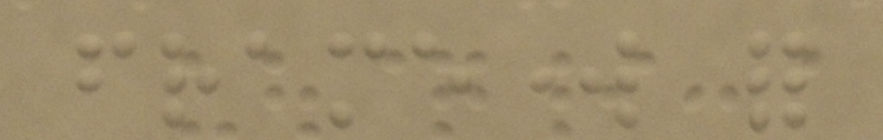framework for
